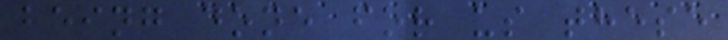being done for us these
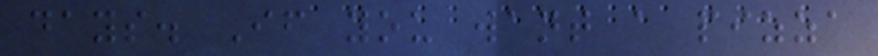days. If you want a pizza
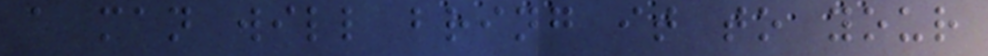a man will bring it to your
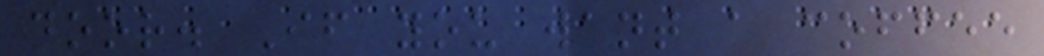door. If you want a coffee
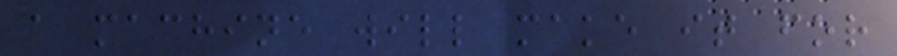a machine will make it for
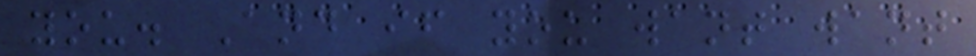you. And if you want want
